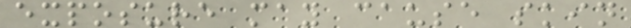exposure may cause skin
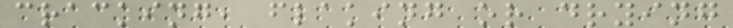cracking, flaking or drying
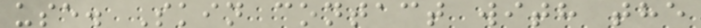use. Skin contact with the
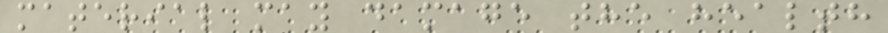material may damage the health
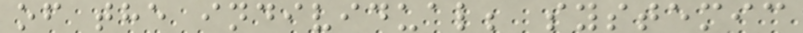of the individual; systemic
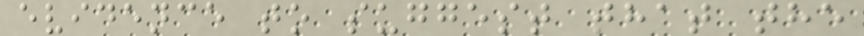evidence to suggest that the
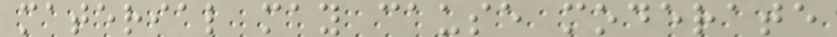material may cause moderate
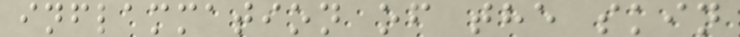inflammation of the skin
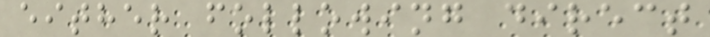either following direct
